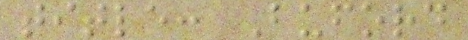title: Buford
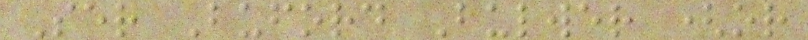Ser Buford Bulwer (or
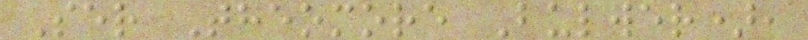Ser Theomore Bulwer),
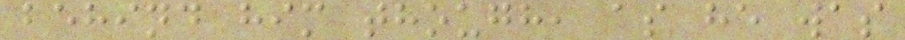behind him though, as he was
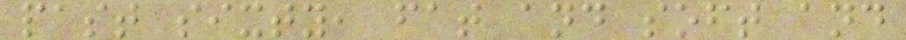past sixty, fat and soft and
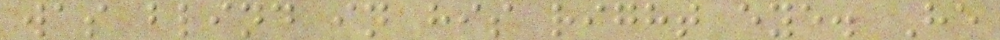was blind in his right eye. He
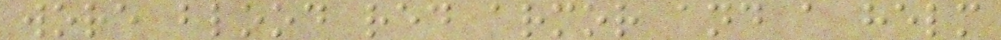wore blood red armor and a helm
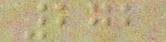272
